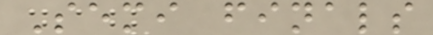Semi finals
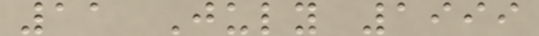11 July 1999
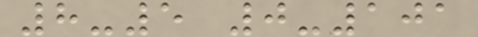8-5 0-101
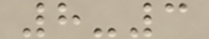8-3
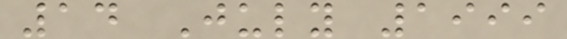14 July 1999
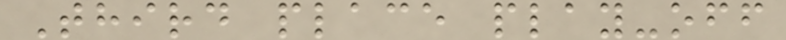Third place play-off
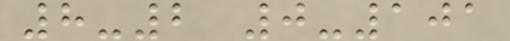8-2 0-101
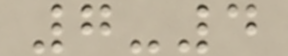7-4
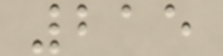215
